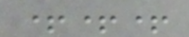+++
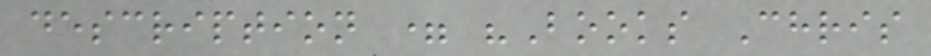description = "Books Chris
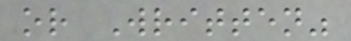or Written"
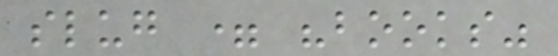slug = "books"
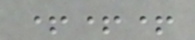+++
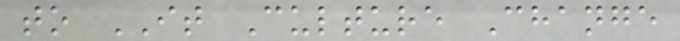to IT Culture Change
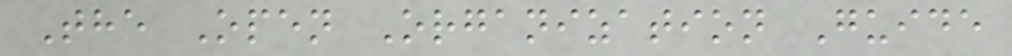The Open Organization Guide
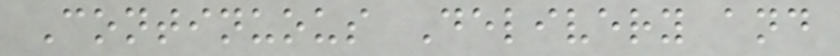Continuous Delivery and
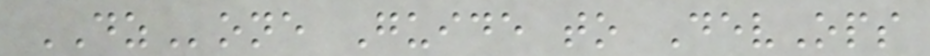DZone Guide to DevOps
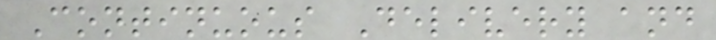Continuous Delivery and
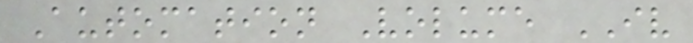Automation Volume IV
